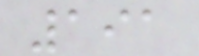191
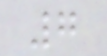7
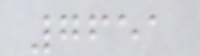7651
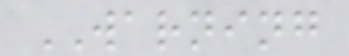WARNING
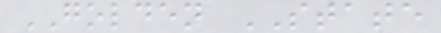GOLDEN STATE
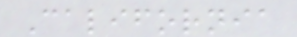California
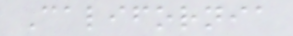California
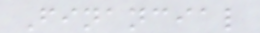Financial
